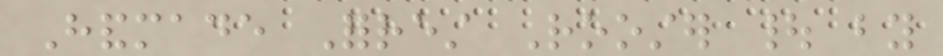Handmade Forrest Rooster | by
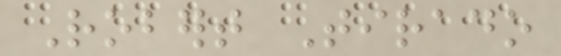Robert Tirado
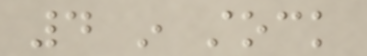4 in stock
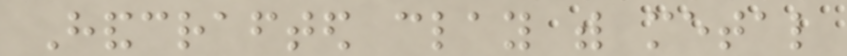Handcrafted clay with metal
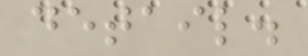detail.
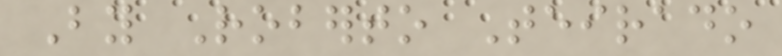By Roberto Teirado
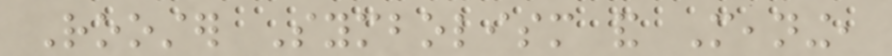Rooster Symbolism and Meaning,
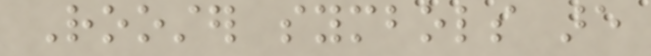Rooster symbols are
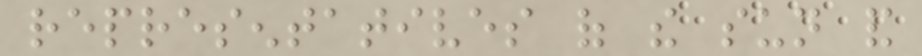representatives of the sun and
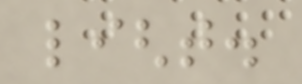light.
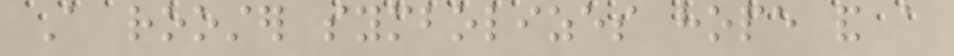A rooster symbolizes hope and a
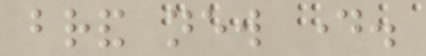brand new day.
